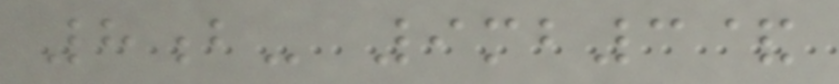8b- 9mb3&
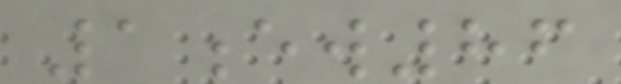1ew86
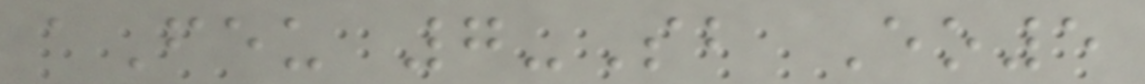aFeu 7-Sb Eo5
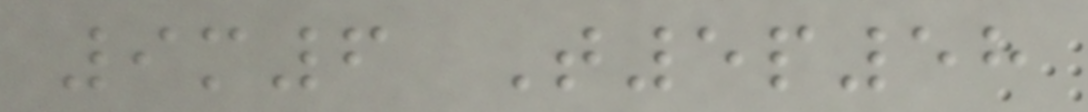9m6 T5p58
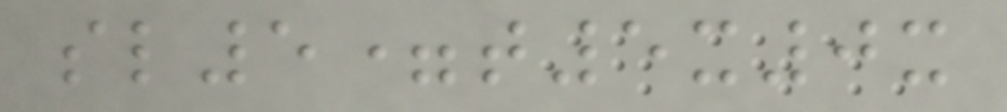sl5=t5x0x
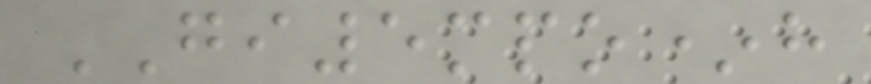GI5mpo*h
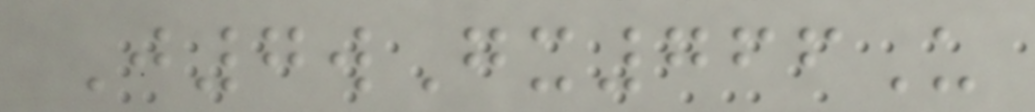J7wGx766U
